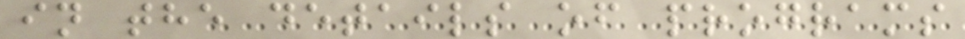in the details of programs
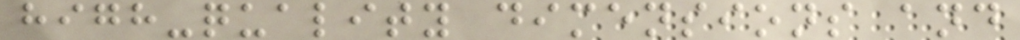high-quality dimensions and
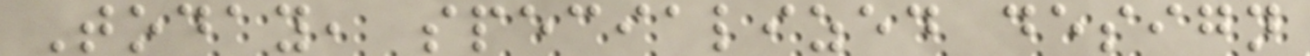Today, specialized design
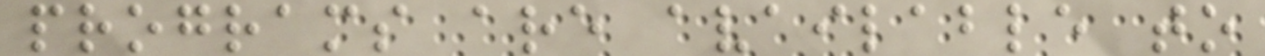programs are available to
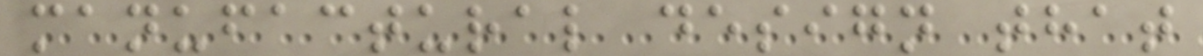manufactural design that
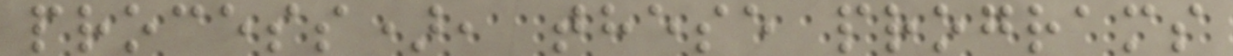process), these programs
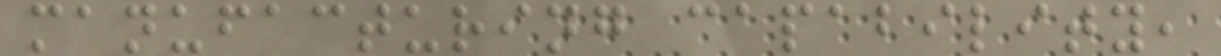manufacturing capability,
